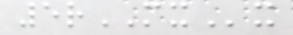5rMXx
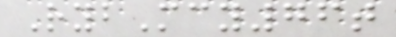RybMcy76t
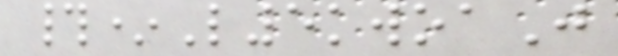#*L5kwoaJ
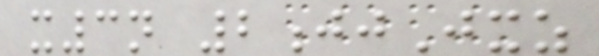x3n 2jjJxz
